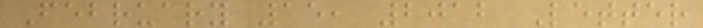February 15, 2012 Letter
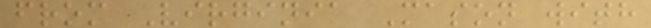from Virginia Mason with
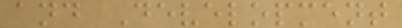and Development
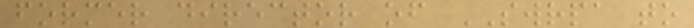former director of SWRPA to
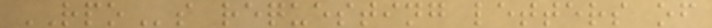RPOs requesting letters of
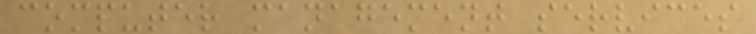computer management services
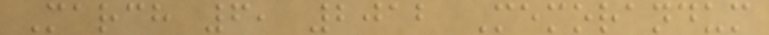March 6, 2012 Memorandum
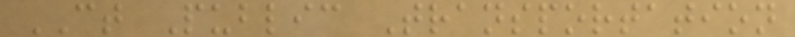CT Public Transportation
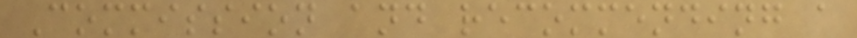Commission and recommending a
